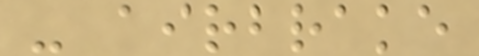- airbrake
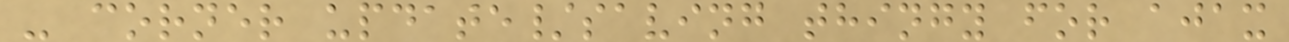- corner update/saving thingy for ajax
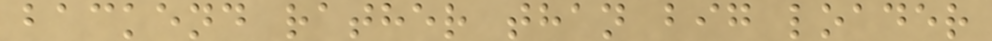backend rather than big loader
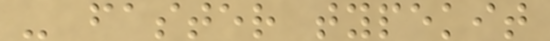- faster typekit
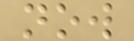now
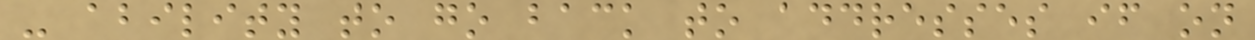- ability to go back to addresses if on
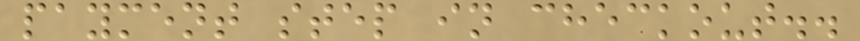payment step in checkout..
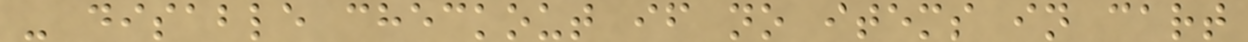- disable checkout if no items in cart
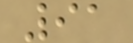91
